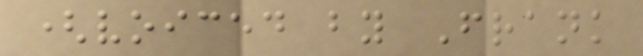(voiced by Frank
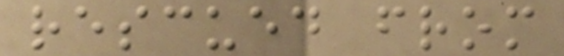rescued from
